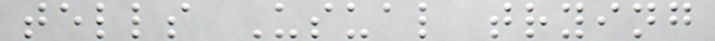tells Usual trying
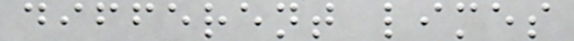different limes
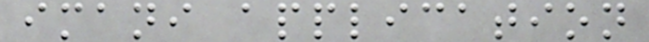imani application
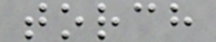torch
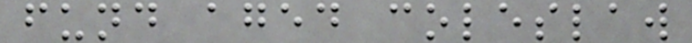fund aged coleslaw
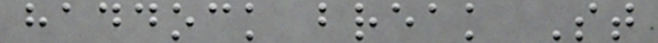haddock break St
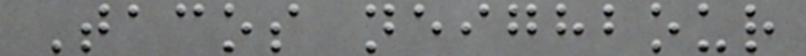Tacos neighbour
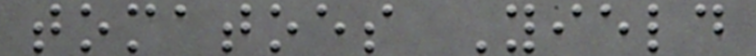tomatoes Yield
